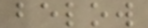below
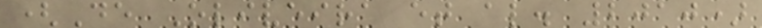(De Oliveira et al. 2010)
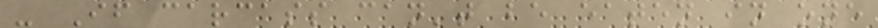- If carcass can't be eaten in one
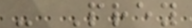- Prey
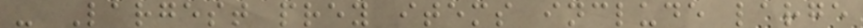- Largest prey items include large
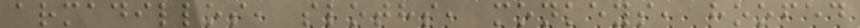armadillos, sloths, monkeys, hoofed
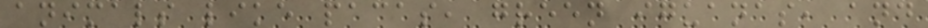animals like pacas, green iguanas, and
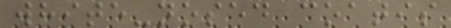white-nosed coatis
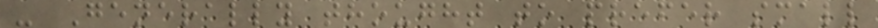- Generally thought to prefer small
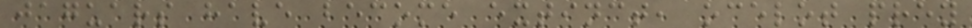jaguars have become extinct, ocelot prey
